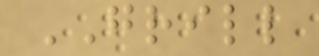GRILL
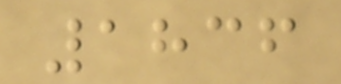1836
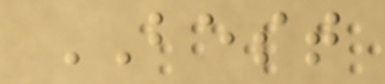BEST
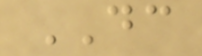DC
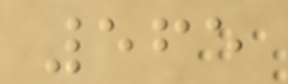565
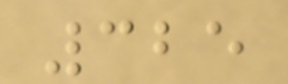325
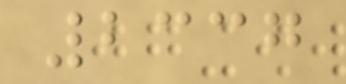2337
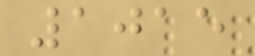1015
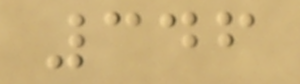346
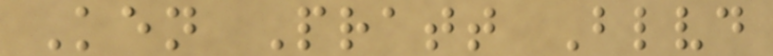Ken Pratt Blvd
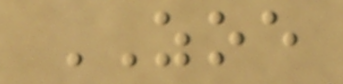ZOE
